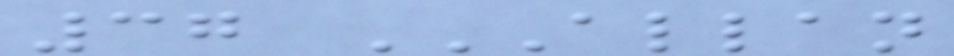37 ALLAN
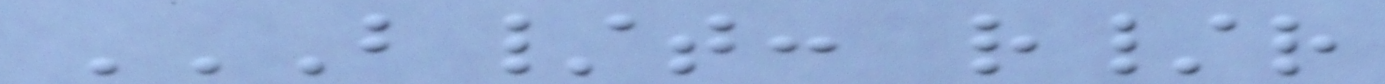B/T: R/R
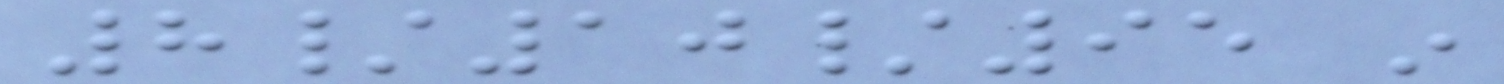8/10/95 in
